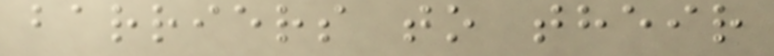barriers to their
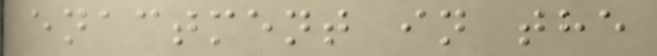enactment in the
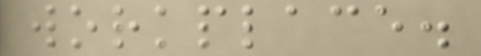workplace.
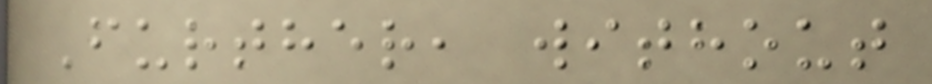Further, without
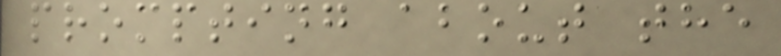prompting about the
